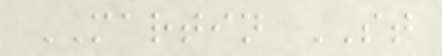MARTIN ST
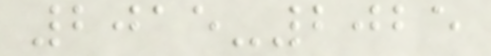2015-2025
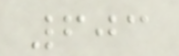603
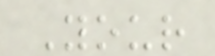Your
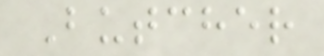Butcher
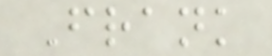Frank
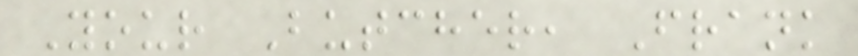Your Butcher, Frank
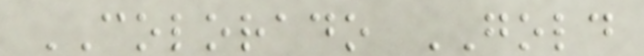COLORADO GOLD
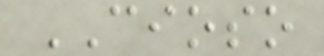CIOSO
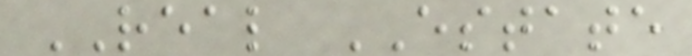REAL ESTATE
